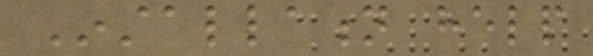Installation help
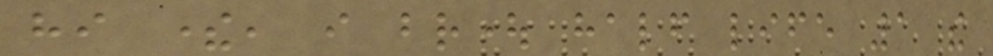hi there, i brought half life 1 the
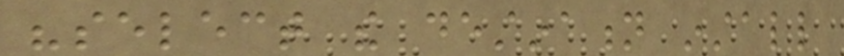"select the destination install
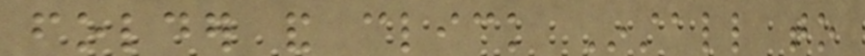folder and click Install to
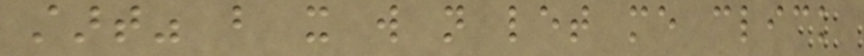start" but it will not let me click
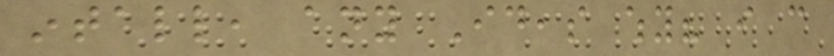intall, any Ideas why? i can
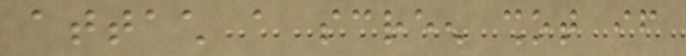attach a screen shot if
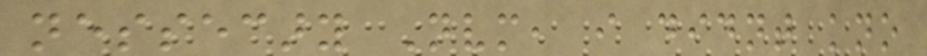nessecary Nvm, i didnt kno
